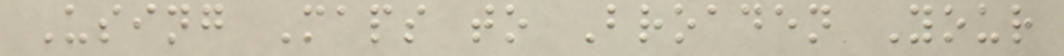Using Maps to Broaden Your
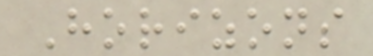Horizons
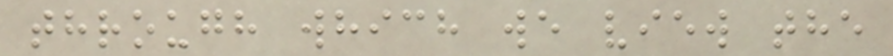through which we view the
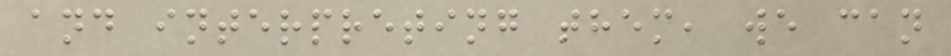and interpreting them, we can
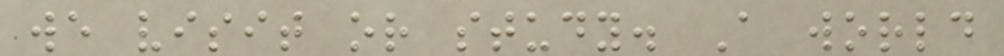we visit or study. A world
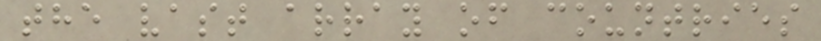the vast array of countries
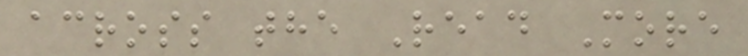across the Read More
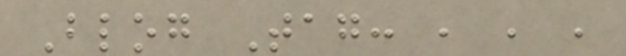Blog Tag: , , ,
